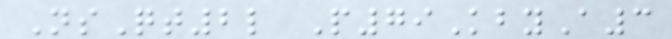NsQt2l P79KbyA3
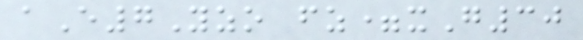aE7Yzo fz=xG30
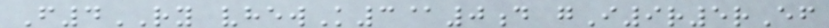F4RY vhewK3@0d gI9r5rEf
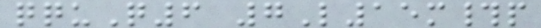qquQ6 7L15m#p
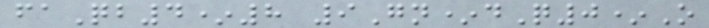faQb4*8 9Gn*dQ0*O
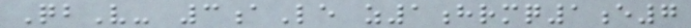QbV- 3aLe z1hrmq1e7
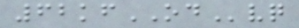62kfODvq
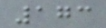173
